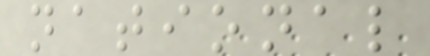national
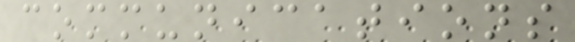communications
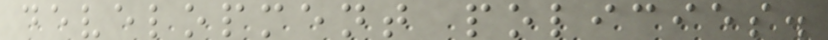development policies.
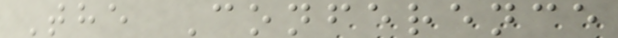The Conference
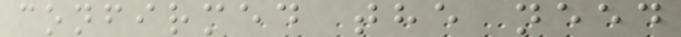confirmed the need
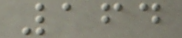164
